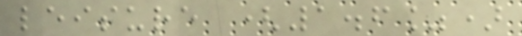leisure (1.6%)
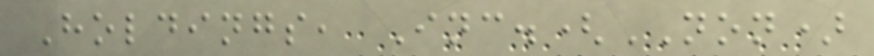Holdings, Inc.(NON)
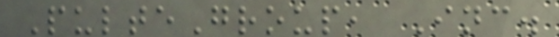PulteGroup, Inc.
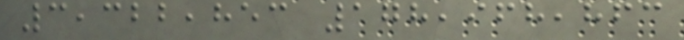3,322,853 178,968,863
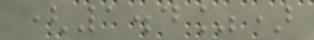(1.4%)
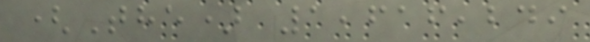(The) 1,616,249
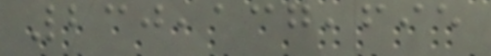230,137,695
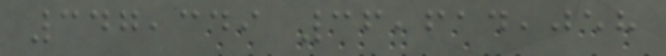347,349 36,614,058
